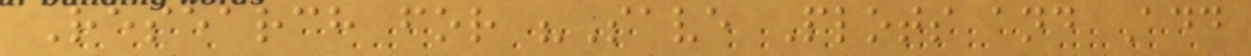Research for "Save Plots and Add
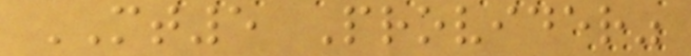MT5 Provider"
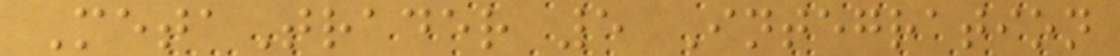MetaTrader 5 Integration
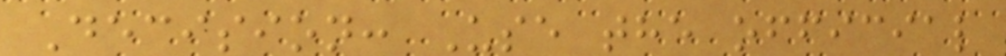Decision: Use the official
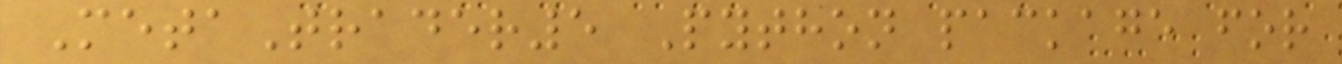MetaTrader5 Python package for
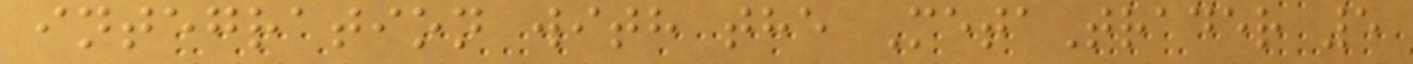integration with the MetaTrader 5
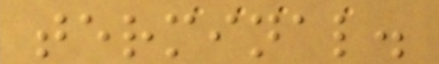terminal.
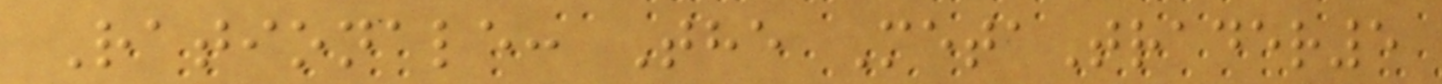Rationale: The MetaTrader5
